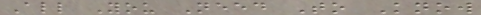All You Need To Know
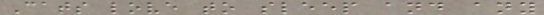Cats love to sleep and any
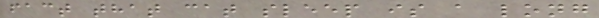fact that cat sleep is a long
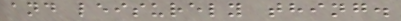and leisurely thing.
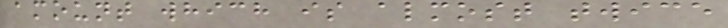amount which is almost twice
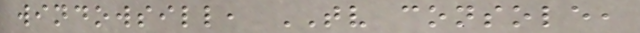windowsill, TV console,
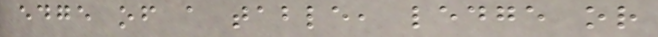edge of a table, ledge or
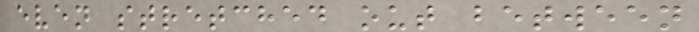even stretched out between
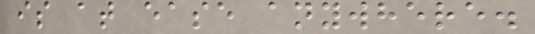is at ease anywhere.
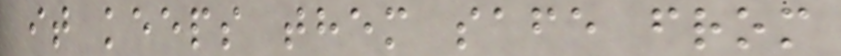it keeps them safe from
